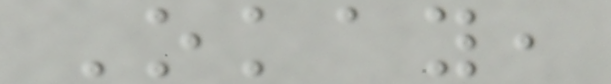Okay,
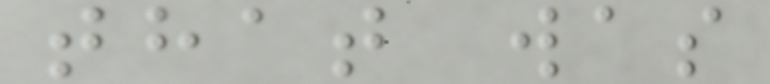that was
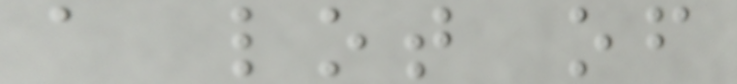a lot of
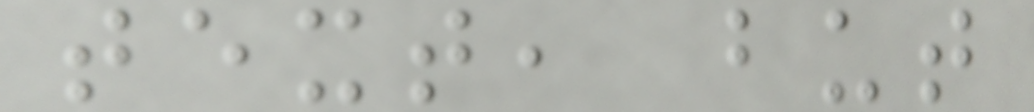text, but
